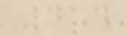414
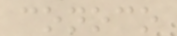conoco
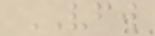VFW
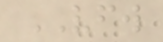VFW
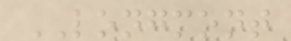LONGMONT
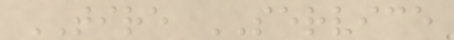TIRE SERVICE
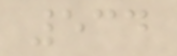534
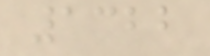1322
